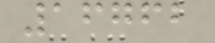16762
